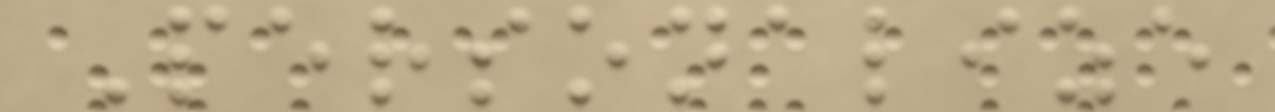Personalize
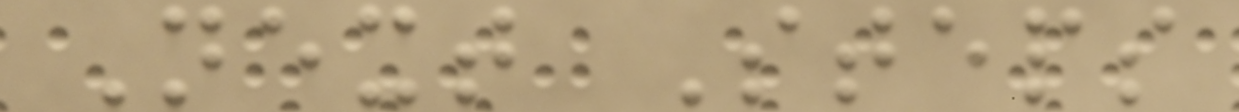Next Steps
